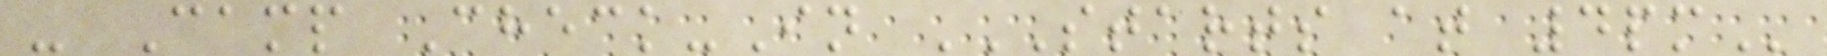- Camp Check-In STARTS AT 4PM
